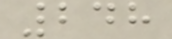248
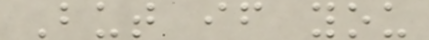But if you
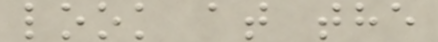look at the
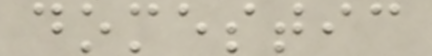domestic
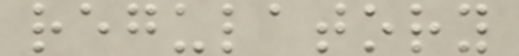regulatory
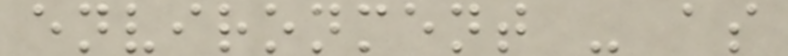environment - as
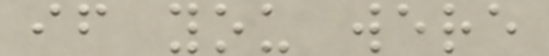if you were
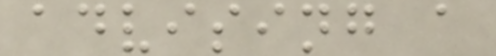advising a
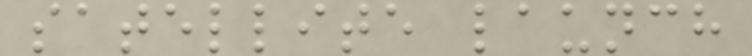satellite launch
